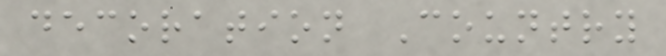decoration Country
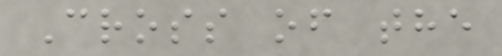Cross of the
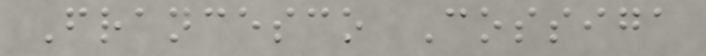Francesco Cossiga
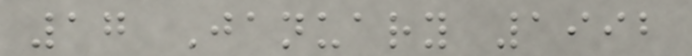17 January 1992
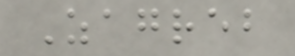Zagreb
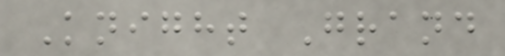Knight Grand
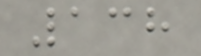138
